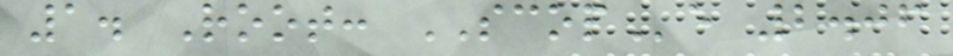1. Root: SCOPe 2.06
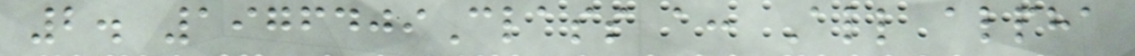2. 1976409Class a: All alpha
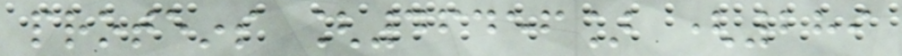proteins [46456] (289
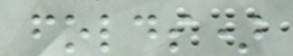folds)
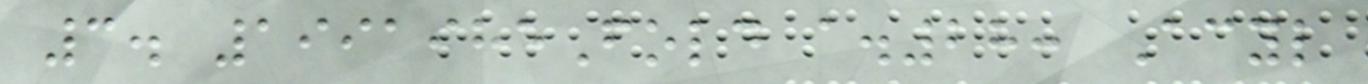3. 1991985Fold a.28: Acyl
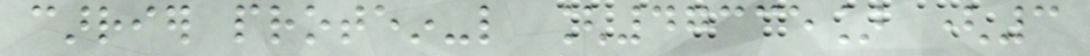carrier protein-like [47335] (3
